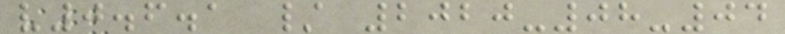v0.6.1 / 2020-08-04
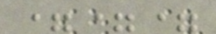===
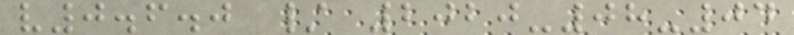v0.6.0 / 2020-08-04
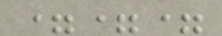===
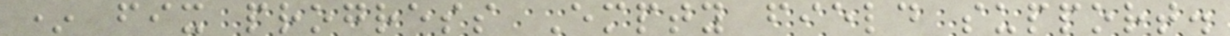* fix progress Empty field support.
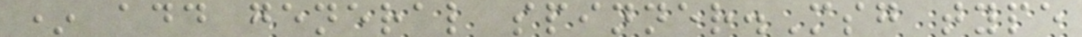* add general spinner.Msg type
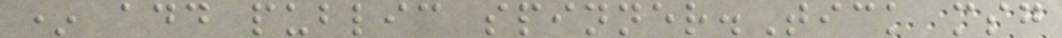* add public spinner.Tick msg
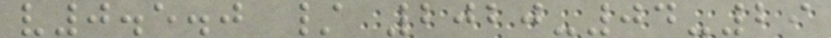v0.5.0 / 2020-04-29
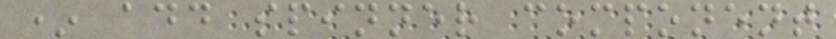* add spinner component
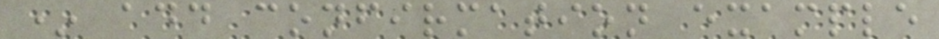* add confirmation example
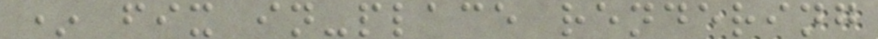* fix in-place rendering
